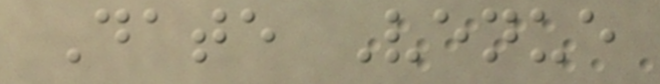Date Venue
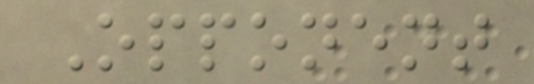Opponent
